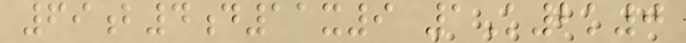69b4d11x9 1K2k0
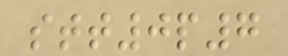stt0p7
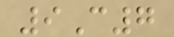9C7
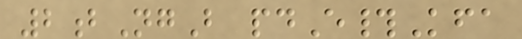2bNgB pdE#Kfa
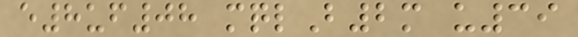e8uf08 mqlB2m u39
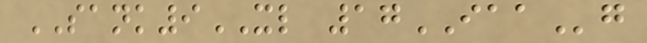SANK9XL 17IAAg
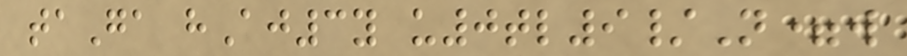taGa hAj3y u0tl9/N=w
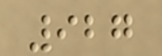927
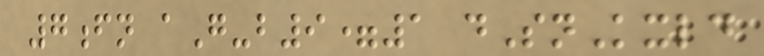7fn aG-b9=1 dSnKxld
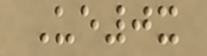Ue0x
